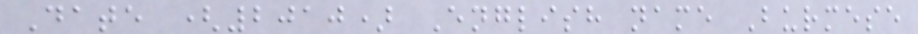Date (2010) English name Burmese
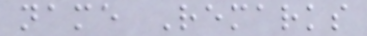name Remarks
